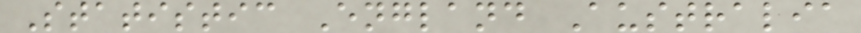Statistic England Australia
